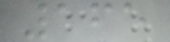165
